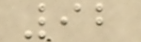92
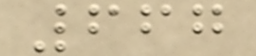667
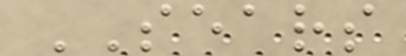SEARS
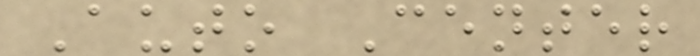Auto Center
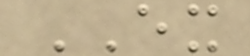EX
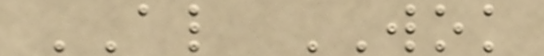AL WOK
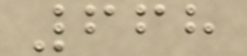668
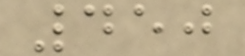450
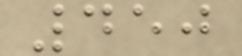450
